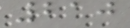210
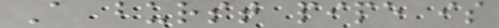A burst pipe is
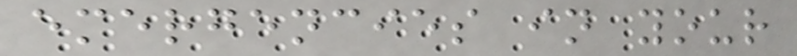emergencies in your
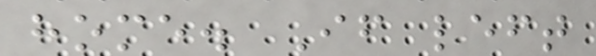home. If left
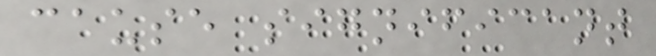cause significant
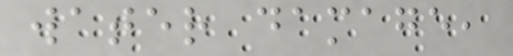water damage,
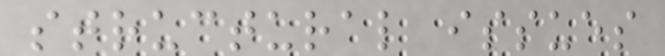structural issues
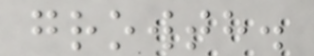growth.
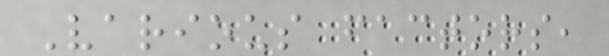Various factors,
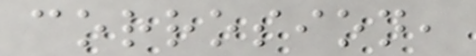corrosion,
